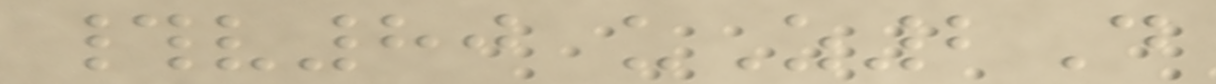#v80 uZ2D
